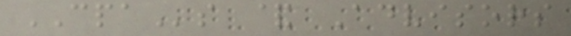CPAs & Advisors
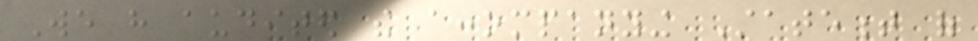We have audited the accompanying Statement of
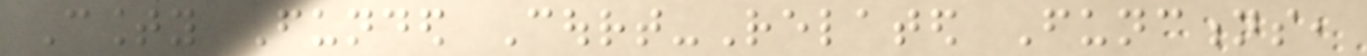County Funded Court-Related Functions,
